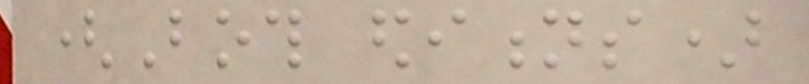(Both editions)
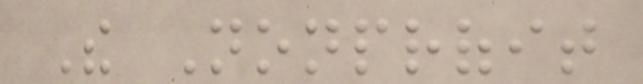The Nonprofit
